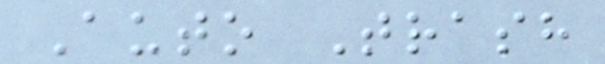Auto Trash
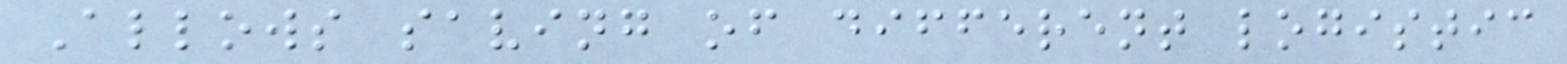Allows saving of different logistic
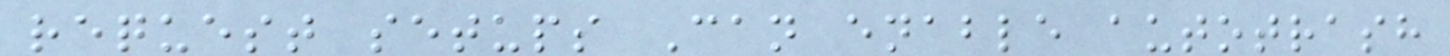request setups Can enable autotrash
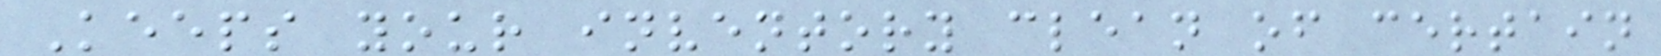Keeps your inventory clean of certain
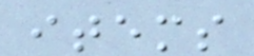items
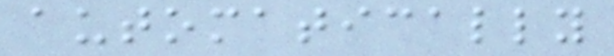automatically
